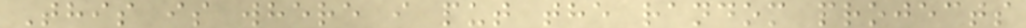This is where i put the random projects
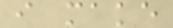i make
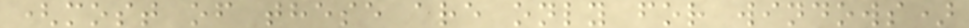(most of these are only for windows)
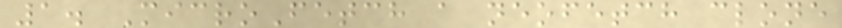1. MicroFetch a neofetch clone
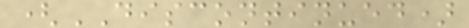(DISCONTINUED)
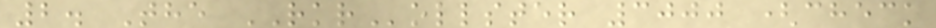2. The RKRollster 3000 (check
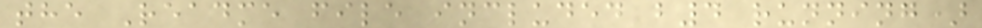the Readme file included b4 running)
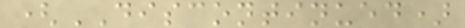(DISCONTINUED)
